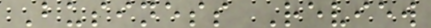Business Review
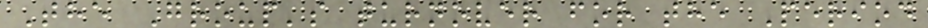The Group's turnover for the Period
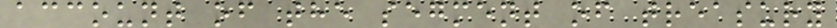account of the segment of treasury
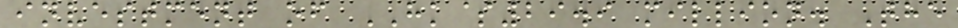investment of HK$29.9 million. The
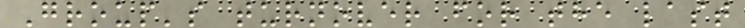Group's turnover for the last
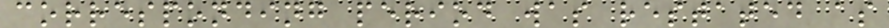corresponding period was restated as
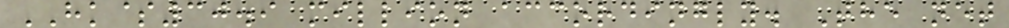HK$30.9 million accordingly. The net
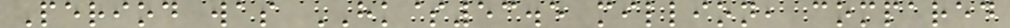Period was HK$53.5 million, compared
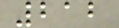212
